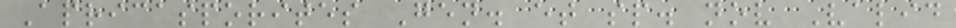Apricasporites Gen. et sp. nov Valid
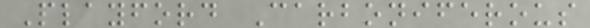Playford Carboniferous
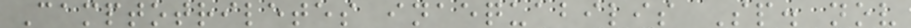Camptotriletes inaequabilis Sp. nov
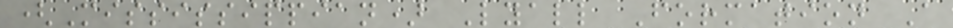(Mississippian) Lyall Formation A
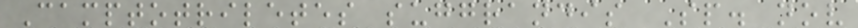Camptotriletes suggrandis Sp. nov
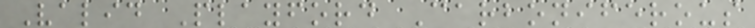Valid Playford Carboniferous
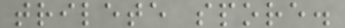trilete spore.
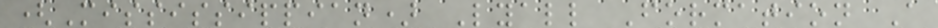(Mississippian) Lyall Formation A
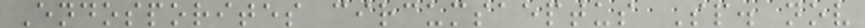Endosporites circumsaeptus Sp. nov
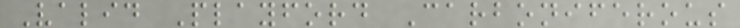Valid Playford Carboniferous
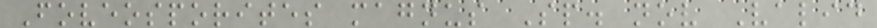Foveosporites magnus Sp. nov Valid
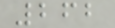262
